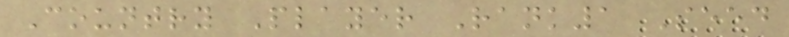Country Player Rank1 Seed
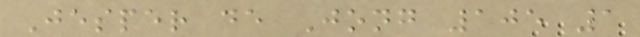Jesper de Jong 105 1
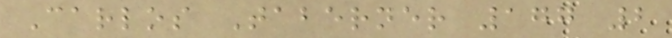Carlos Taberner 177 2
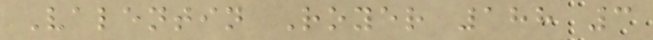Valentin Royer 188 3
